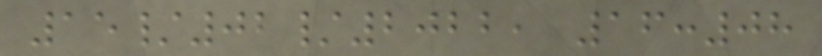15/02/2022, 16:08
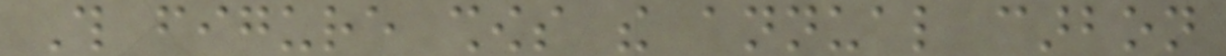This figure shows the annual carbon
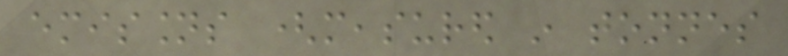emissions (measured in tonnes
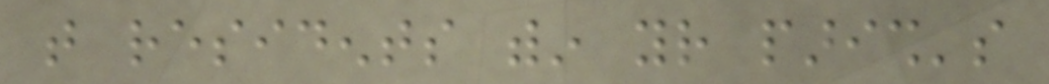that residents within your parish's
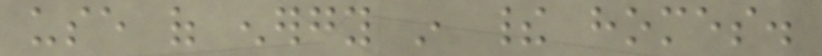use of energy in their homes.
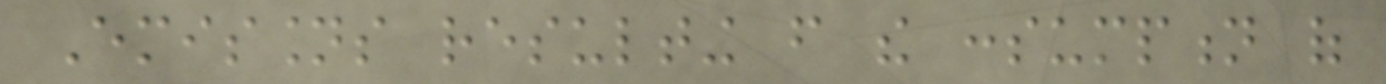Emissions resulting from the consumption of
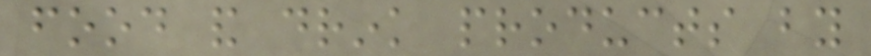food and drink products by
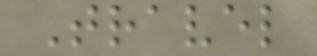Travel
